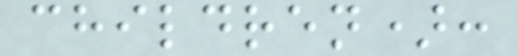children):
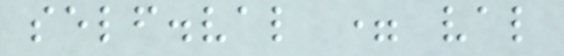self.val = val
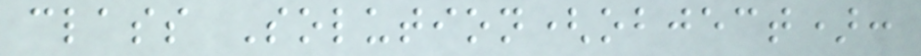class Solution(object):
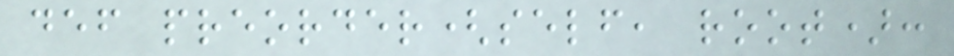def preorder(self, root):
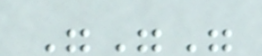"""
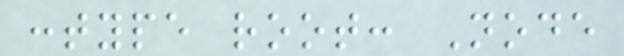:type root: Node
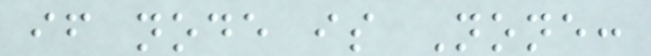if node is None:
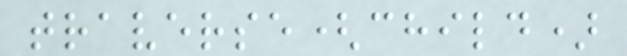traverse(child)
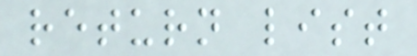return list
